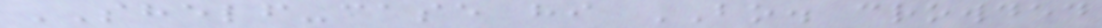SHELF-case hi BO. crowded
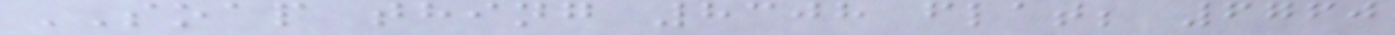SOAP thing 8308 flat; 6760
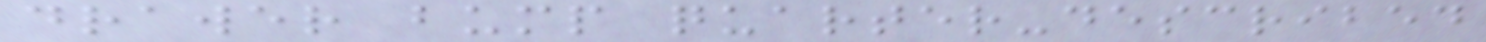drawer bump quarter-described
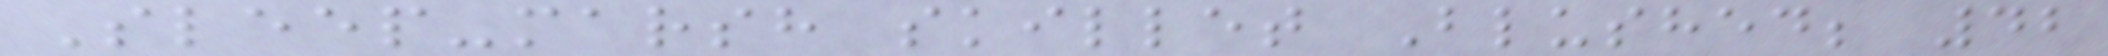Sleep-marsh skillet Blushed; 42
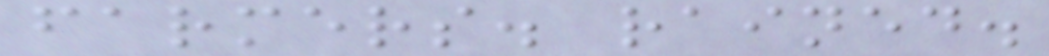farmers. rained.
